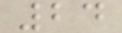24
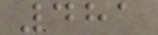481
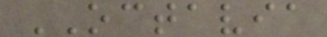OCTAVIA
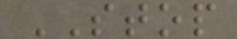STOP
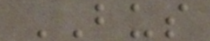BUS
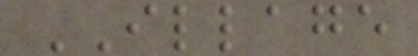ILLAGE
